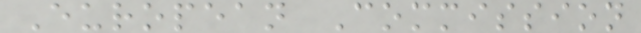European Commission
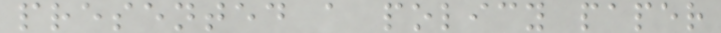presented a policy paper
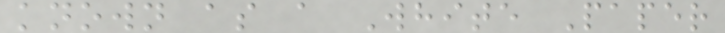known as a White Paper
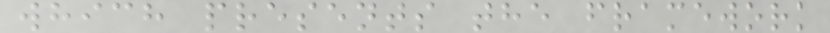which presents the framework
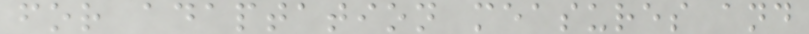for adaptation measures and
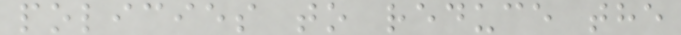policies to reduce the
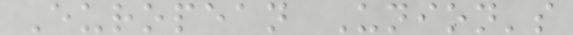European Union's
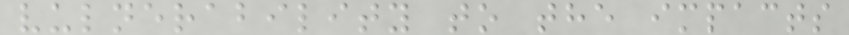vulnerability to the impacts
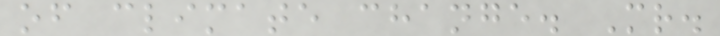of climate change. Mr.
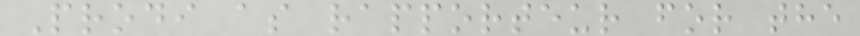Prodi as rapporteur for the
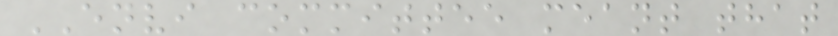ENVI committee meant that
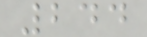244
